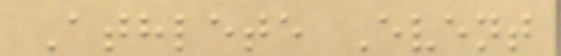Athlete Event
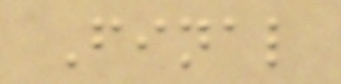Final
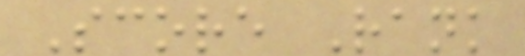Score Rank
